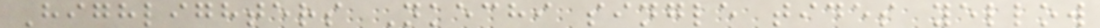Highlighters Nkechi single tides yellow
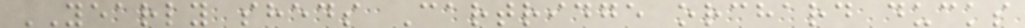YEARLY sheds Cartridge orchard ducks
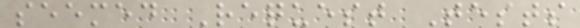seemed Request Tests
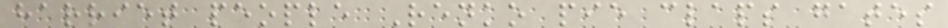harriet people Renko pie claps gates
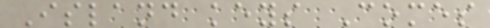Island keys Comes
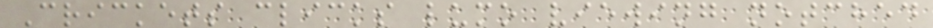Crickets clicks lumo viewing notched
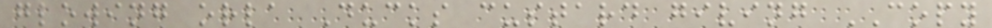glowing orla Ducks custard giving COPY
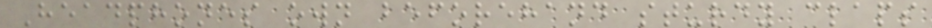Headphones own beforehand sturdy claps
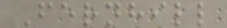Fernhill
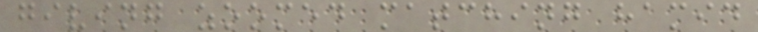giving zoomed matching hamid
